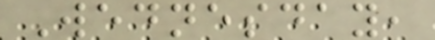Wednesday,
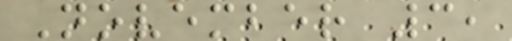November 3,
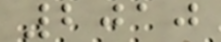2010
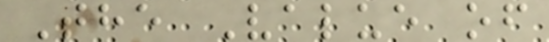The Value of
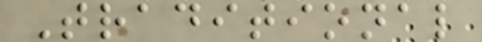Traditional
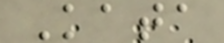Kata
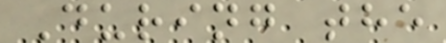During the
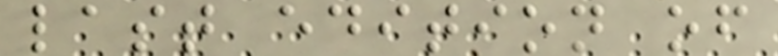last edition of
